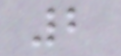2
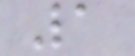1
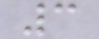3
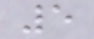5
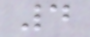4
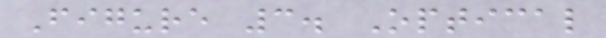Figure 3. Optical
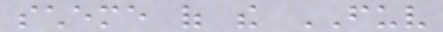scheme of the FUV
